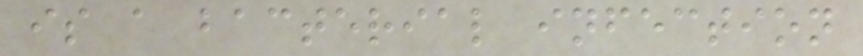is a bacterial infection
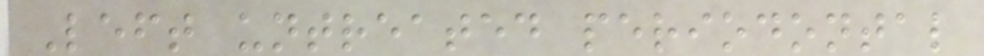Left untreated periodontal
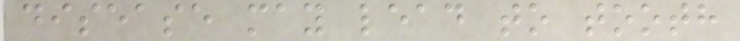disease may lead to tooth
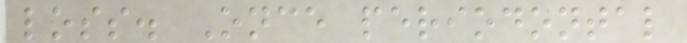loss. Once periodontal
